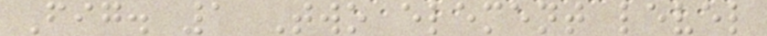Fig. 1 Two element level
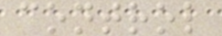control
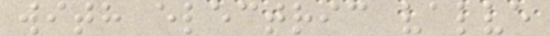with electric valve
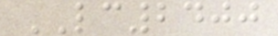LC2400
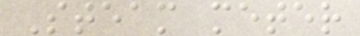Steam meter
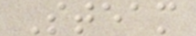Steam
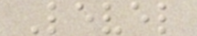Level
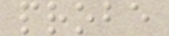probe
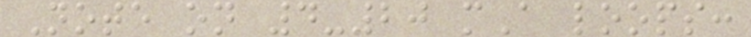Note on 4-20 mA loops:
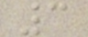3
